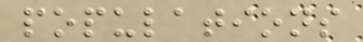populations
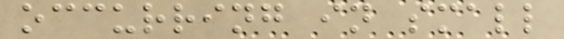occurring in small
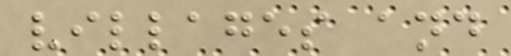villages and
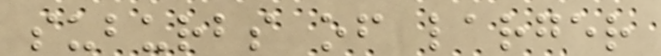suburbs of larger
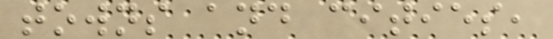towns and cities,
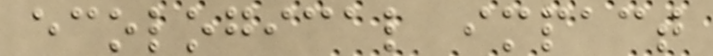ecological impact
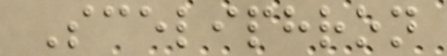Sceliphron
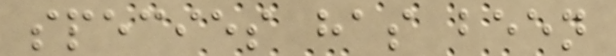species has been
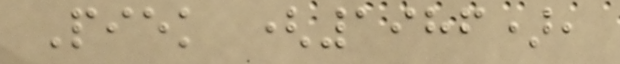Piek (1986),
